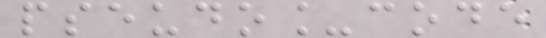pseudo_code
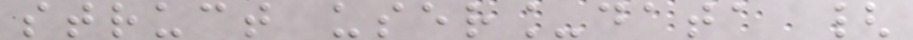struct user_data {
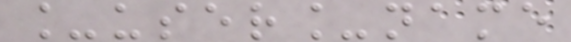_user_name
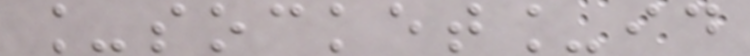_socket_id
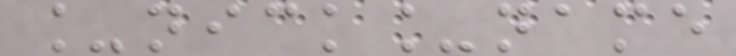_nick_name
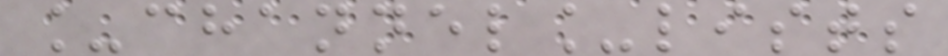_channel_lists
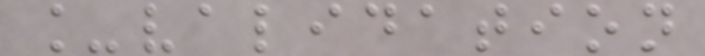_validation
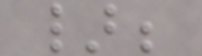};
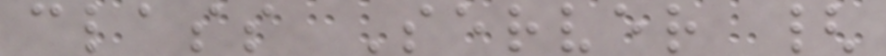class Server {
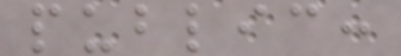public:
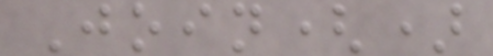Join()
